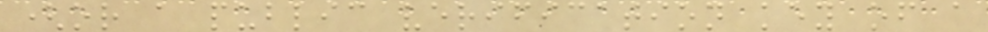(or a public verification key of a
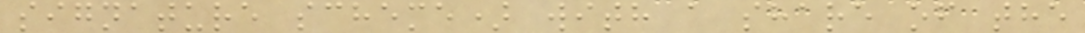signature scheme) with a share of the
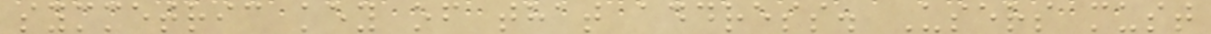symmetric key of that address. Users must
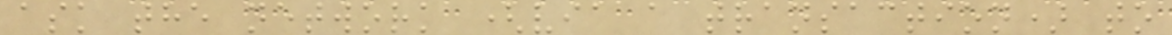ask the network (via a transaction) to
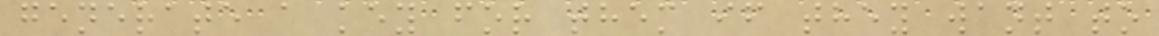generate a key for them if they want to
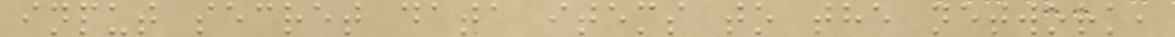input secret data items to the network,
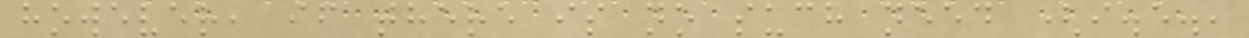however, if there is no such need (i.e.,
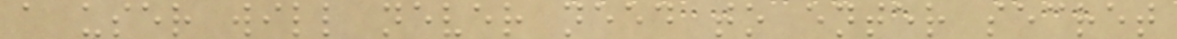a user will never need to enter secret
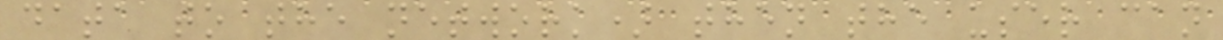data to the network) then the user can
